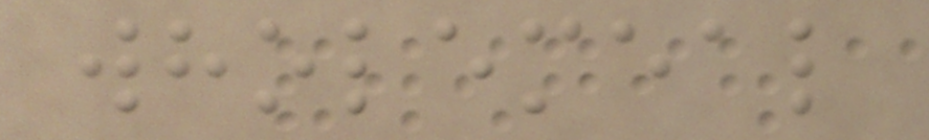wholemeal
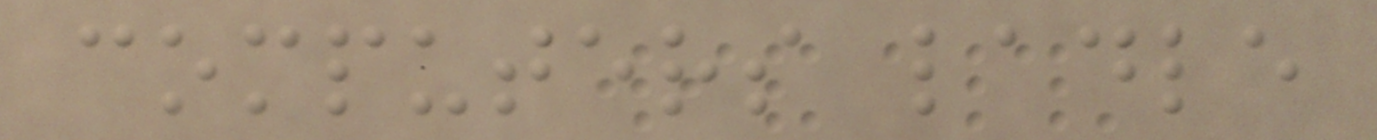computers ladle
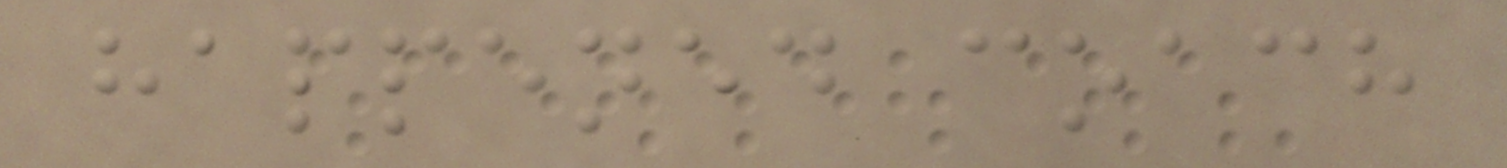happened coach
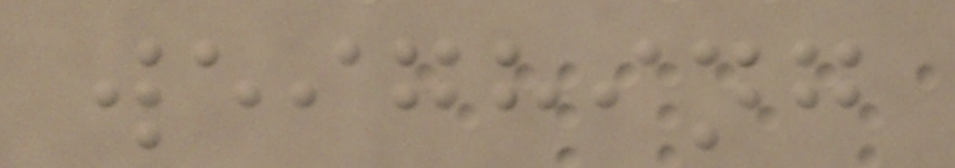weighing
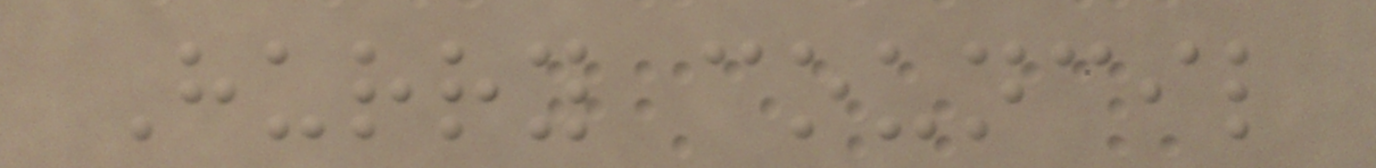Hurry council
